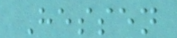Hessen
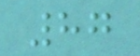87
